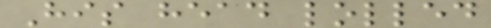His head lolled
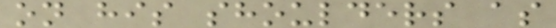on his shoulders as
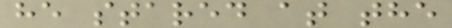he stared at the
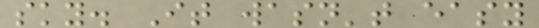sky. It wasn't easy
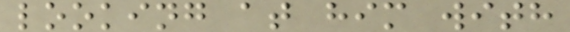looking at him with
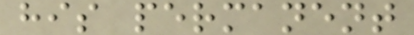his permanent
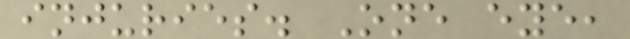injuries. One eye,
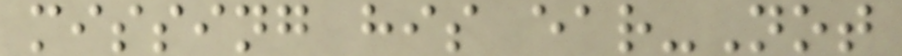missing his ear-Not
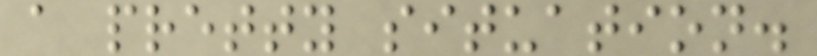a pretty situation.
